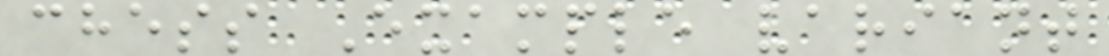chess Example variant
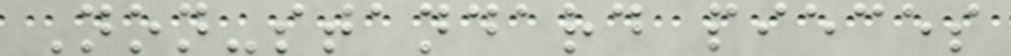Non-standard pieces
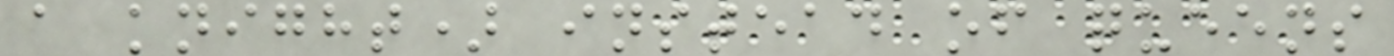a knight) instead of queens
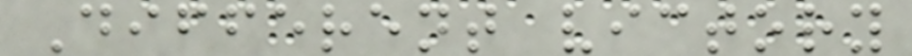Different victory
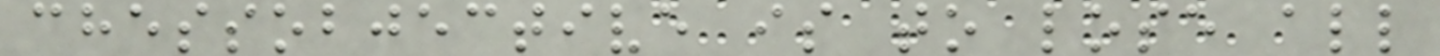chessobjective is to lose all
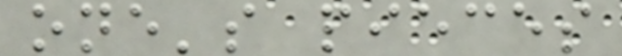one's pieces
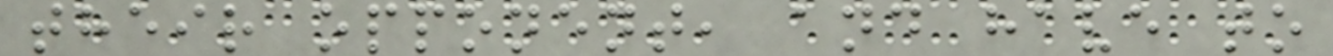their opponent, and have to
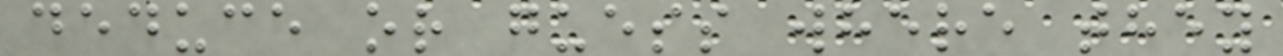deduce or guess where they
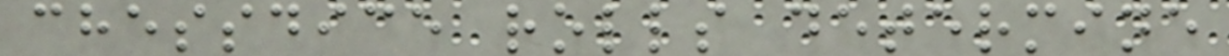chessdice rolls determine
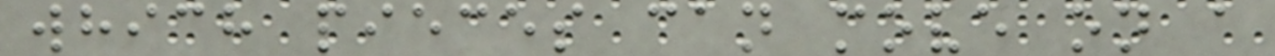which pieces can move on a
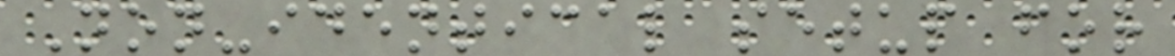Non-identical setup for
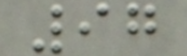97
